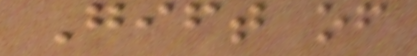Gift of
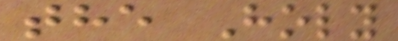the Holy
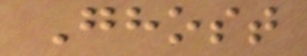Ghost
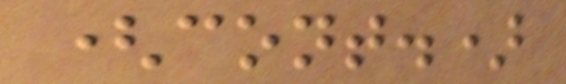(cont.)
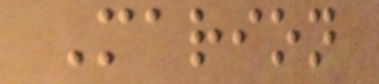Marion
